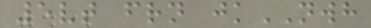5vt frn jkNWH
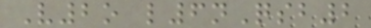V2o l6nQsb2
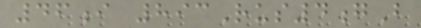46i 893Rus4gB
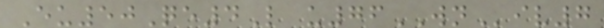Eu50Qe4L u76WNiv7
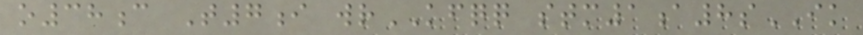o38c T7i wrKFQQ stm1a8sIK
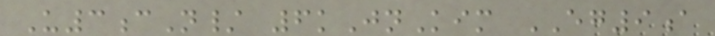U3cN/ 6kJnKim EG9a
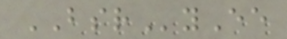BSRyEe
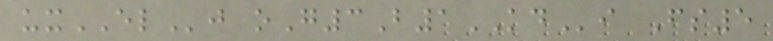uxELj oG3B1KDi Fs5
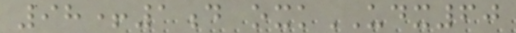98+1d oxkUDX60
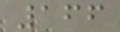166
